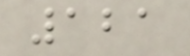121
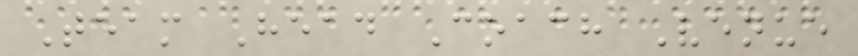Team Head Coach Venue
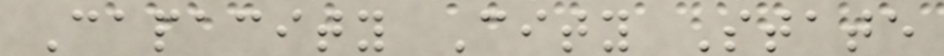Capacity City State
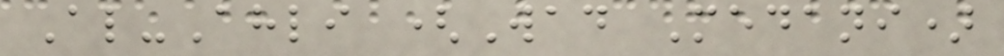Al-Ahli (Wad Medani)
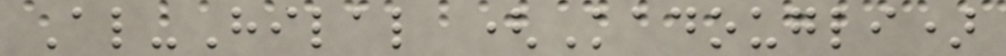Al-Hilal (Kadougli)
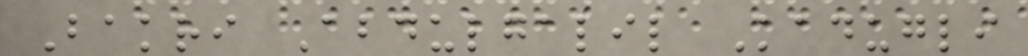Bakri Abdulgalil Kadugli
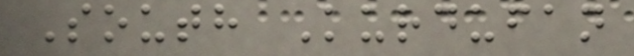South Kurdufan
